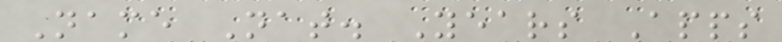Name Nat. Years Apps
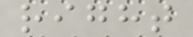right
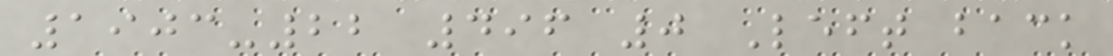1903-22 496 0 Left back
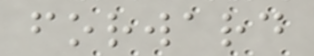forward
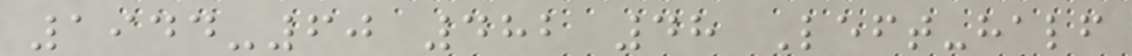1944-60 482 48 Left-half
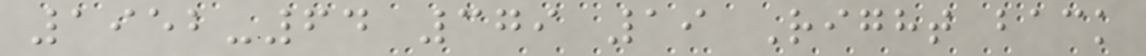1952-64 379 19 Right back
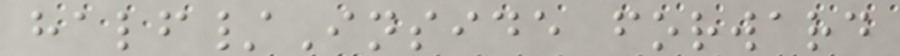half/Inside forward
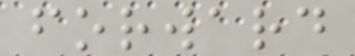forward
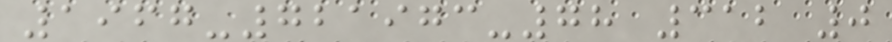1967-721973-78 312 0
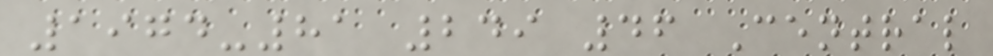1974-81 249 46 Central
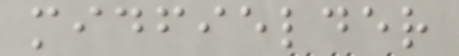midfielder
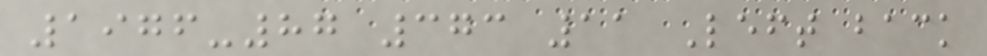1976-87 373 11 Left back
